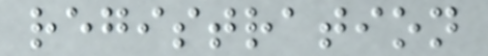registration
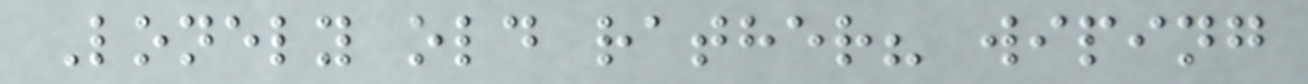Lonely old rather? wiping
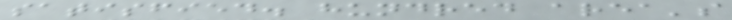satisfied. hundred area's
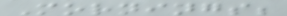Mornings;
